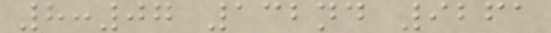8:07 132nd 9261
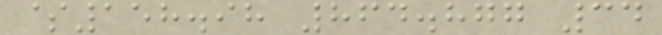$158.98 864.877 34
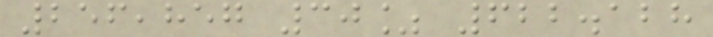256,857 30% 622.128
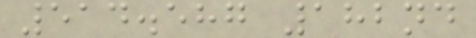514.587 182nd
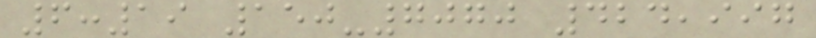6:19 150-7070 424,997
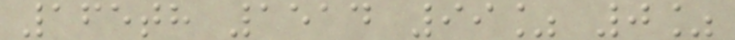165th 1514 99% 0%
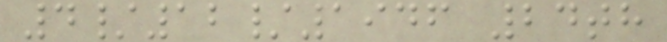4/12/1946 24th
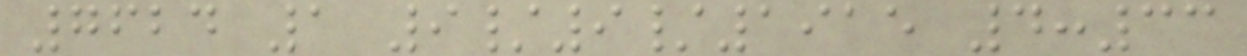7624 1 9/9/1915 4:33
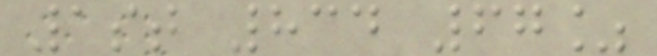1st 834 67%
